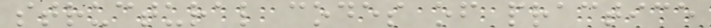structural codes of practice
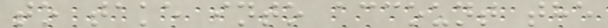to take into account the
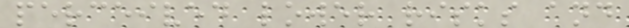perceived lower risks and
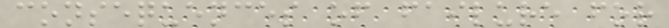consequences of failure for
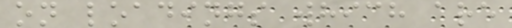on loadings which are
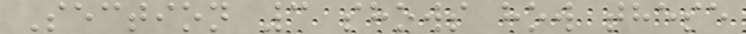Section 3 shows how these
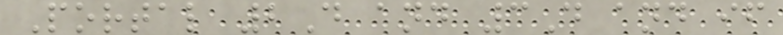Portal 2D and 3D and if
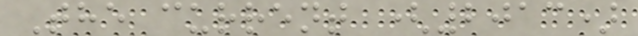The current (2013)
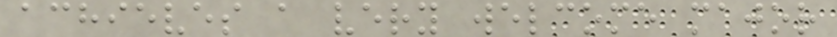achieves a very welcome major
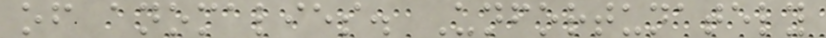of anomalies. Unfortunately
